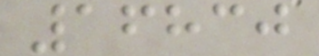16830
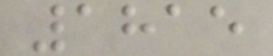1815
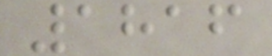1816
